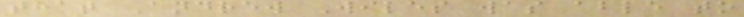that Andrew Wiles was able to
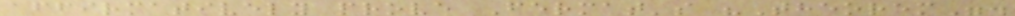affirmatively prove Fermat's "Theorem".
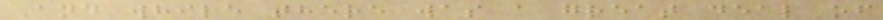And while there was a great deal of
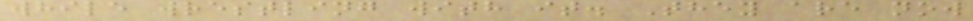while wrestling with it. They are now
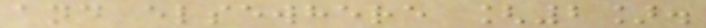and elsewhere [2].
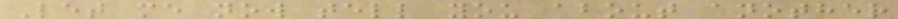Let me now tell you about another
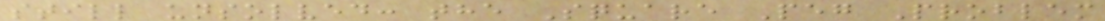still unsolved: the Square Peg Problem
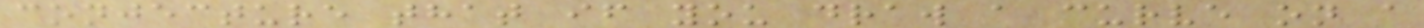conjecture that if you draw a curve on a
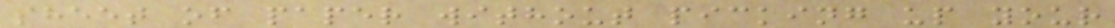sheet of paper without picking up your
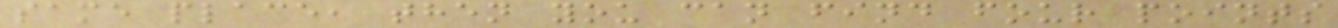same place, then you can find four points
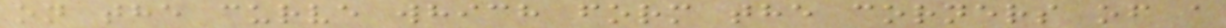on the curve which form the corners of a
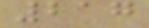217
